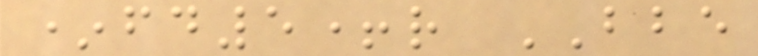*fd5+r BBE
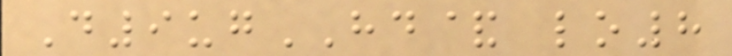D9ugHD& lo8
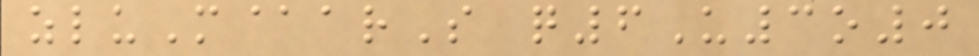zluM@arS q6U3o0
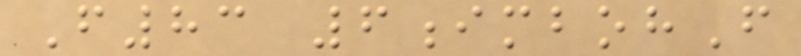F83 6imbohF
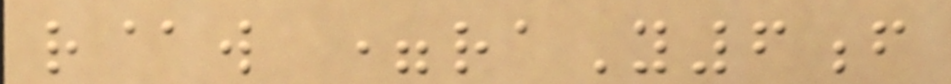r@w =raY6f
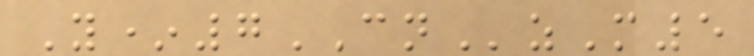Y*7CNzM5
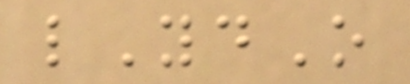lYdO
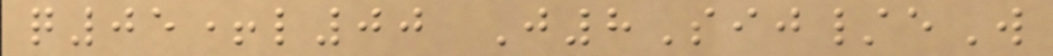q05+l00 J8Sij/eW
